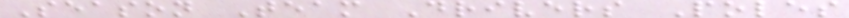Season Team Drivers Poles
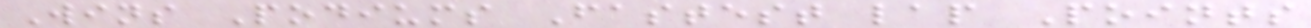Wins Podiums Fastest lap Points
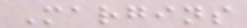Margins
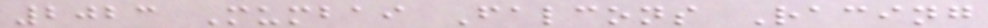2023 Mumbai Falcons Racing
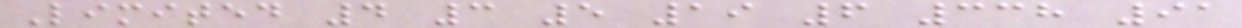Limited 4 3 5 19 6 338 91
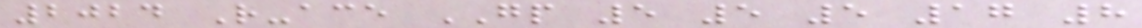2024 R-ace GP 5 5 5 17 8
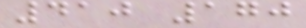410 170
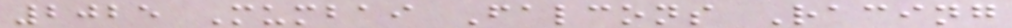2025 Mumbai Falcons Racing
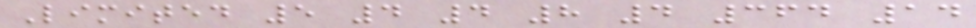Limited 5 4 4 8 4 364 14
